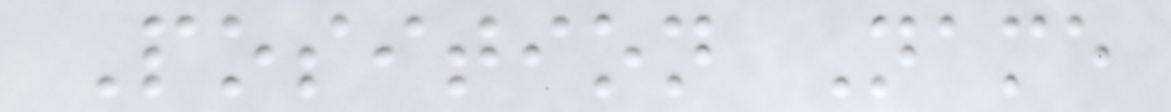Position Name
